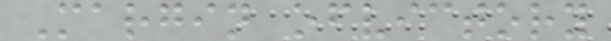Margin ofvictory
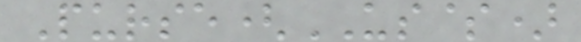Purse(US$)
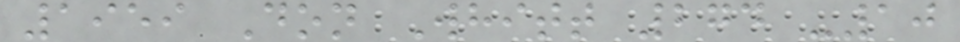1959 Don Whitt 274 -10
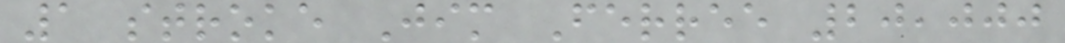1 stroke Jim Ferree 20,000
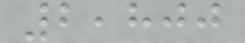2,800
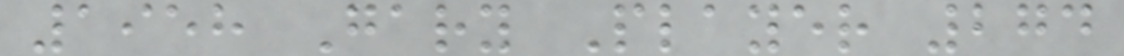1958 Gary Player 274
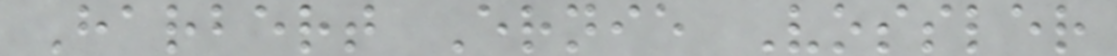Harbert Ernie Vossler
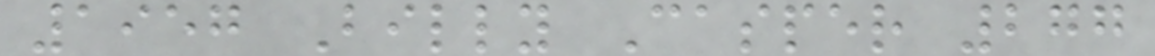1957 Billy Casper 277
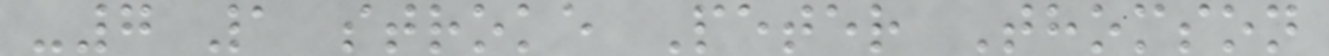-7 1 stroke Peter Thomson
